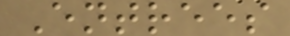Entrees
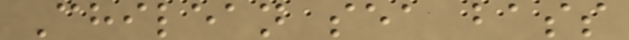Chilean sea bass
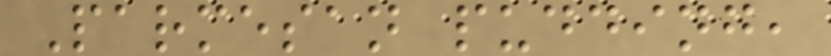Parmesan pudding,
